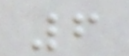6
